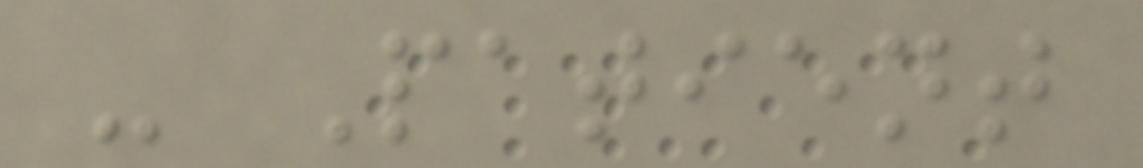- Patient
